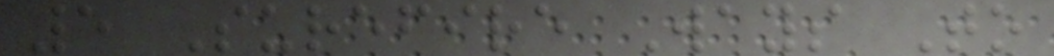5 Surefire Ways To
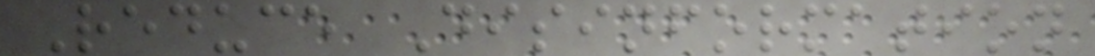Reduce Disinformation
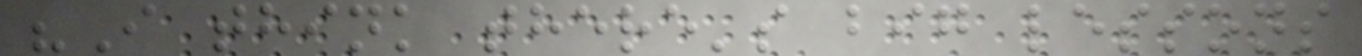"I think there's big lessons
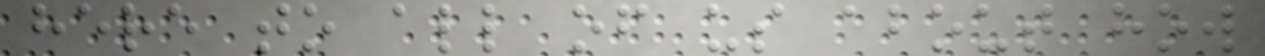here to all of us about how
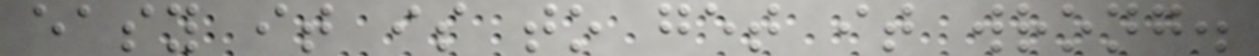easy it is to get it wrong.
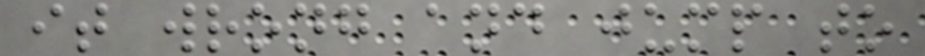it wrong and jump to
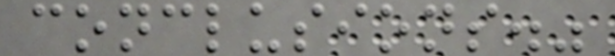conclusions."
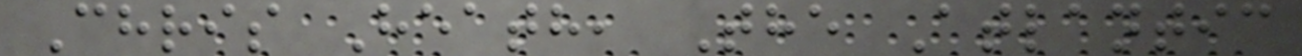Chris Heath, The Atlantic
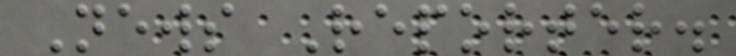News Reporter.
